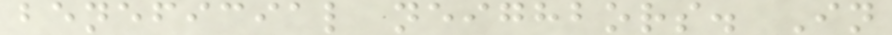beneficial neighbors. In
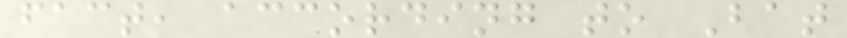fact, according to Bat
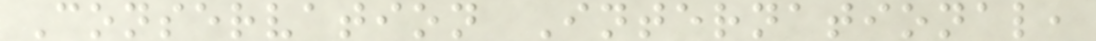Conservation International,
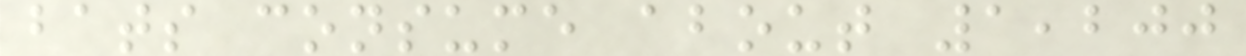bats consume about 1,200
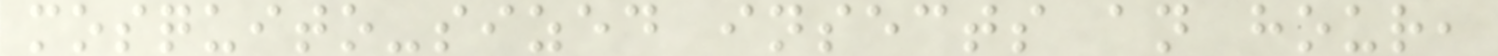mosquito-sized insects an hour,
